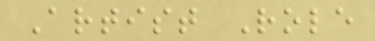Artist Role
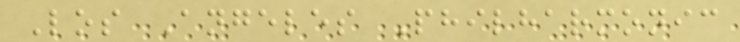Los Angeles Philharmonic
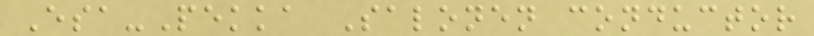Esa-Pekka Salonen conductor
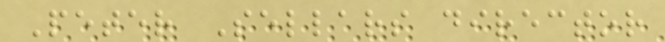Peter Sellars director
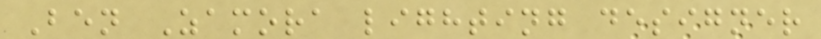Ben Zamora lighting designer
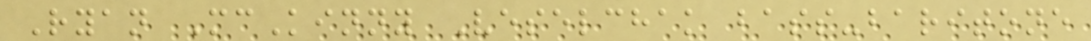Ryan McKinny Veselchak bass-baritone
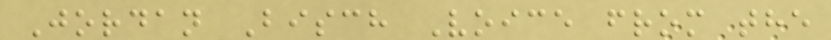Jordan Bisch Voice from the
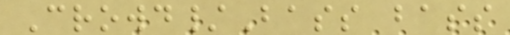Crowd/Bass bass
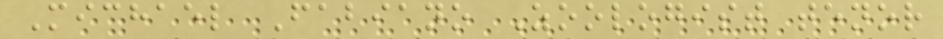Michael Fabiano Zoologist tenor
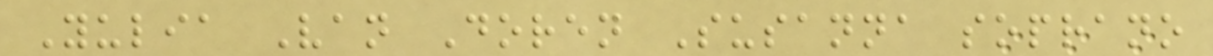Yulia Van Doren Susanna soprano
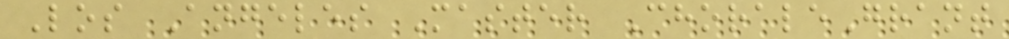Los Angeles Master ChoraleGrant
